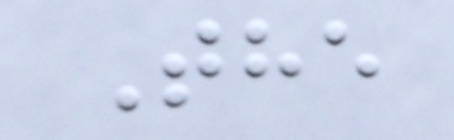The
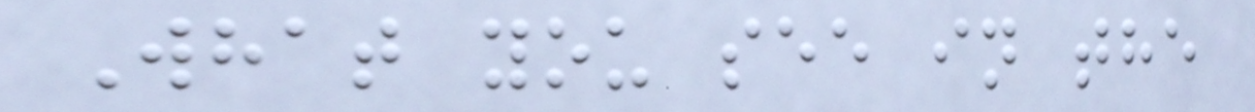What you see in the
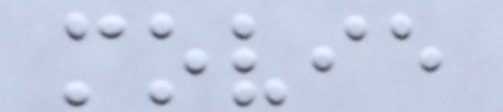movie
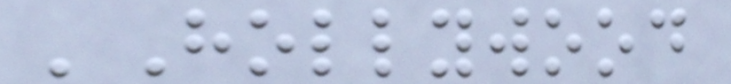'Hollywood
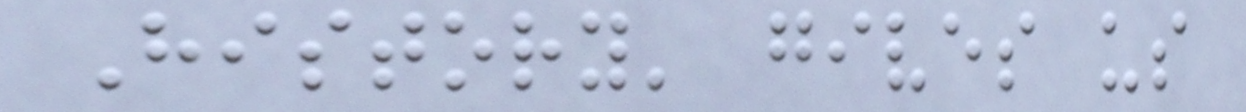History' gives us
